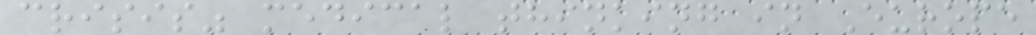crisis" medical thinking in Europe
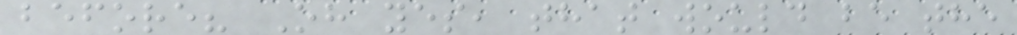before? Oh yes, that would be the
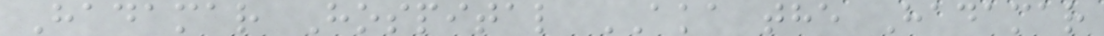Hadamar Hospital AKA the Hadamar
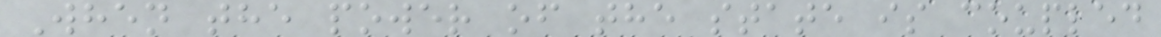When the power of the state is coupled
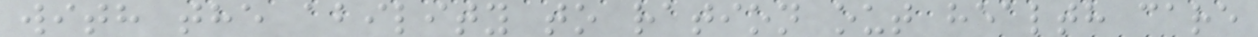with the ability to ration out health care
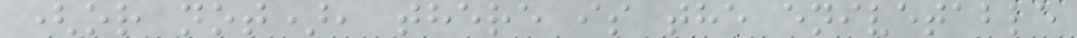(or not), there is the enivetable
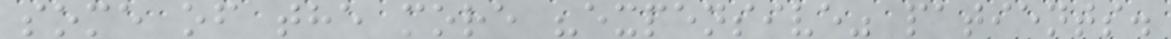some of the more "expensive" patients.
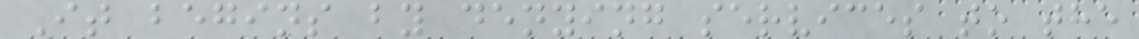It begins by denying services to the
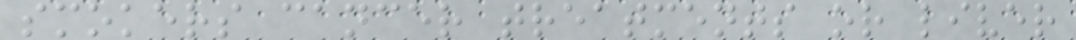smokers cancer treatments or liver
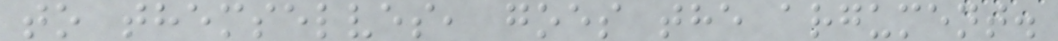to themselves, goes the argument.
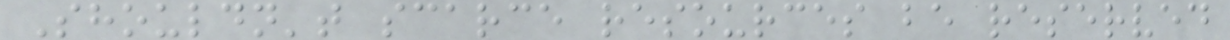Shouldn't scarce resources be reserved
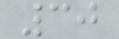30
